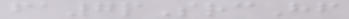fa7pSrcHf
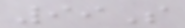99S
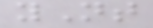yNt
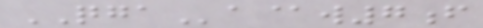QGAa@w7f
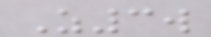Z3w
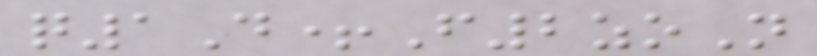q1D+F2zoN
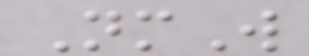NmW
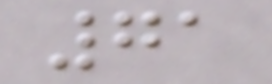71
